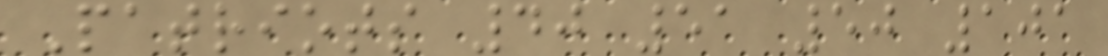Patriots 40 51 50 101
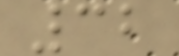32
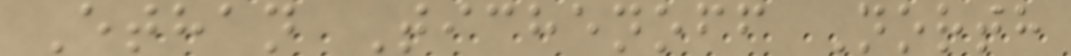Ethan Tichenoff North
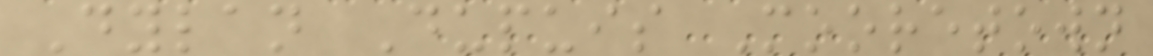Dylan Dupuis Mooretown
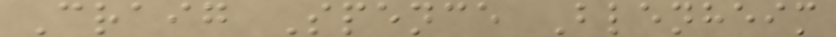Craig Spence Blenheim
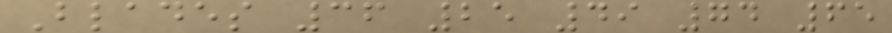Blades 36 25 49 74 65
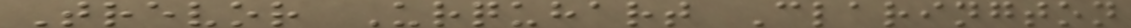Trevor Urquhart Clarington
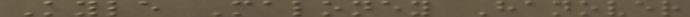Kyle Maloney Hanover
